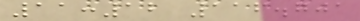11:12 116.701
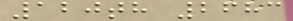120th 2683
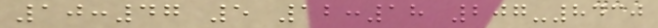10:47 5 12:18 207-8430
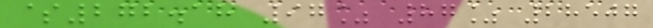$272.18 97% 87% 28507
